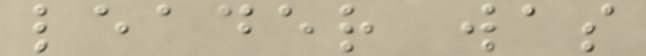leader was
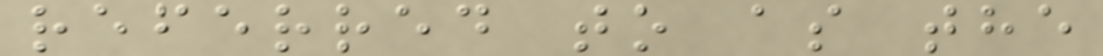referred to as the
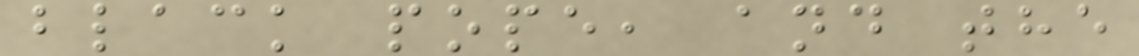black pope, and the
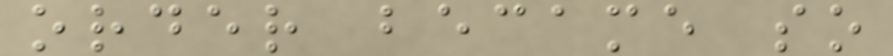order became so
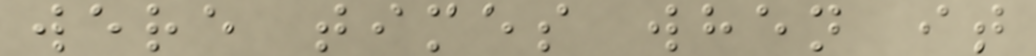were times when it
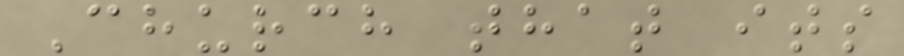Church that its
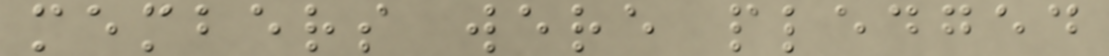members were pledged
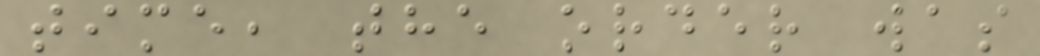time, the order was
